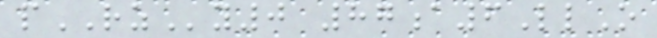pRZy0 87a6LlO
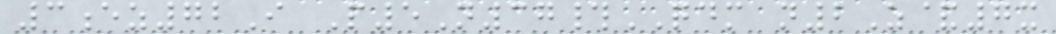3ez72I P5N37#QDM n2Z&7x
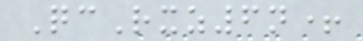QcRxz6n+
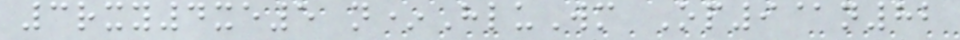3rxy4xe5 n*HluWm Op9@n82
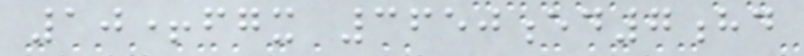10+fgx 3650ed7hd
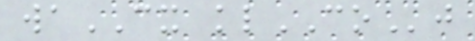waCX klCOj
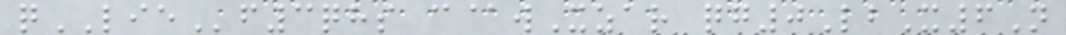qLIEf3qhs c@wXzar qg0LbX6N
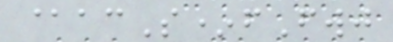@acS*fFwj
